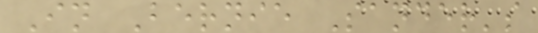In Bernie Sander's
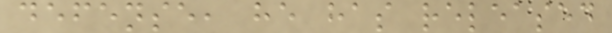defense, he has released
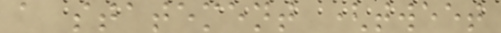a statement (tweet
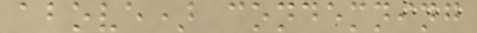above) condemning
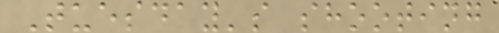Tuesday's shooting
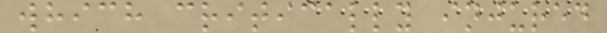which critically injured
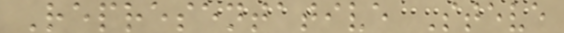Representative Steve
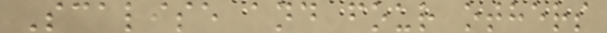Scalise and four others
